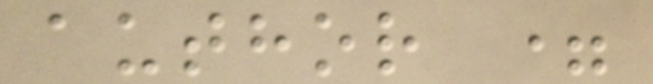author =
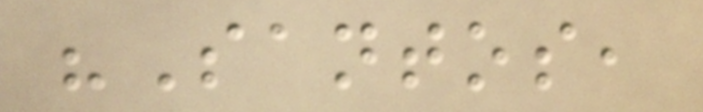"Santos,
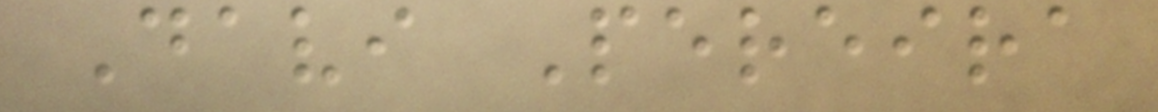Davi Pereira
